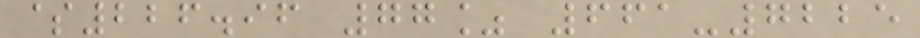$226.96 77% 661-7225
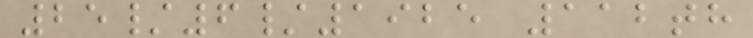25/6/1925 112th
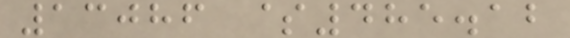13086 $485.12
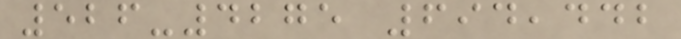526-4275 694,442
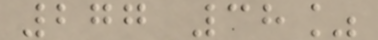277 38%
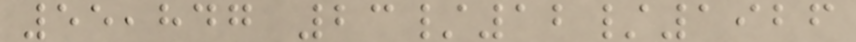55,847 23/12/1926
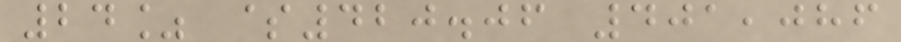24% $420.06 401,086
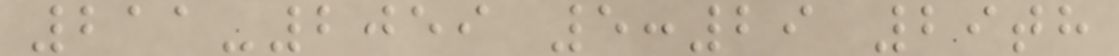211-2059 5:29 29th
